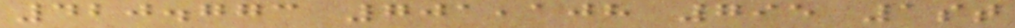420.773 701,108 795 1st
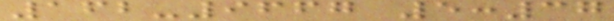162-9667 5:37
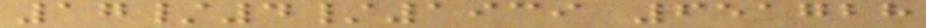17/4/1939 651728
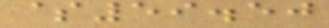$59.50
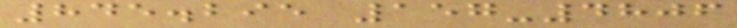845.295 157-4806
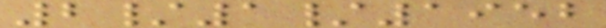2/1/1952
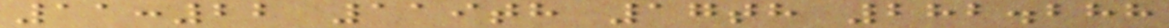11:22 119th 17th 282.288
